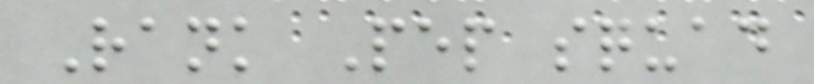Rank Pep squad
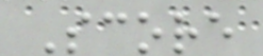Score
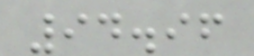94.96
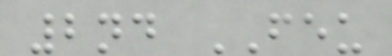2nd FEU
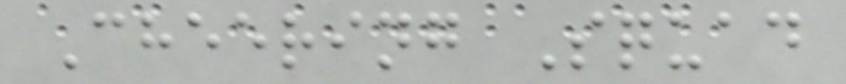Cheering Squad
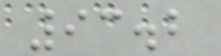93.2
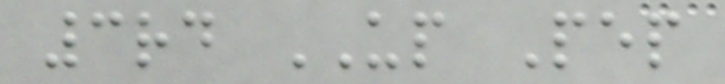3rd UP Pep
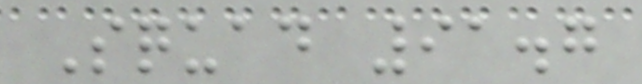Squad 91.7
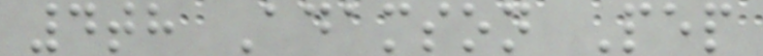4th Adamson Pep
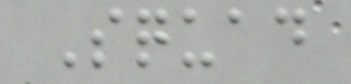Squad
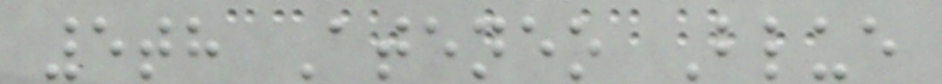5th Ateneo Blue
